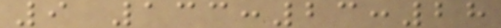9 133:23:28
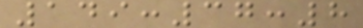149:37:8
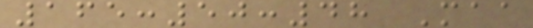165:50:48 Maa
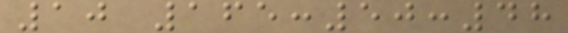10 165:50:48
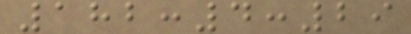182:4:29
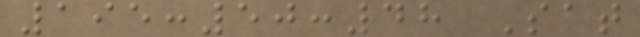195:50:48 Sat
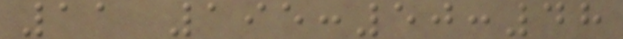11 195:50:48
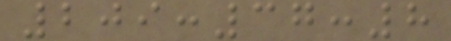209:37:8
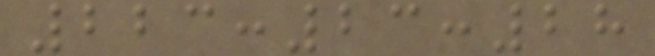223:23:28
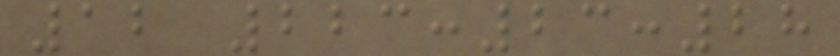12 223:23:28
